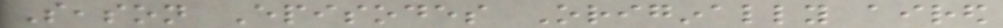Season Episodes Originally aired
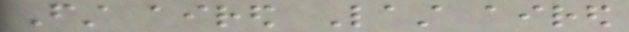First aired Last aired
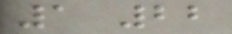1 22
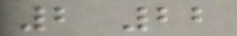2 22
